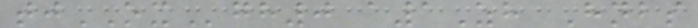tjOXgh0 a1Zh Hnbs
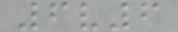6v6
